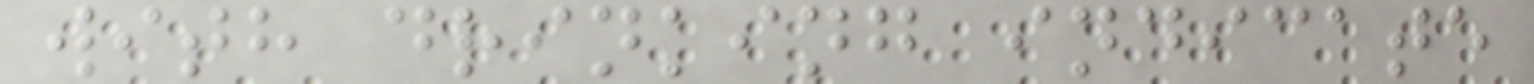with drinking indicate
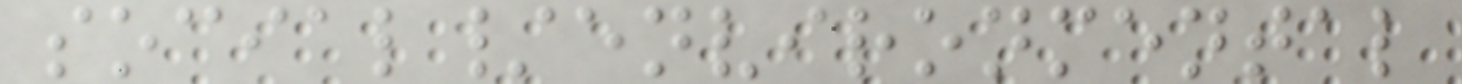social/environmental
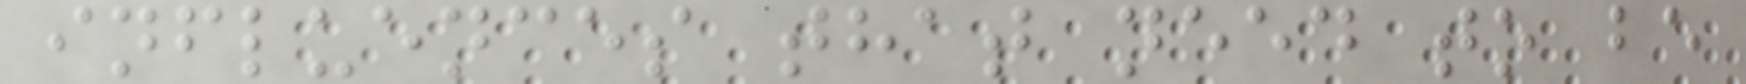influences that need to be
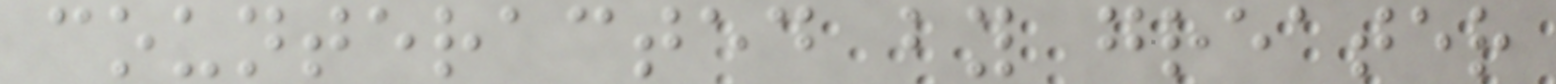counteracted by greater
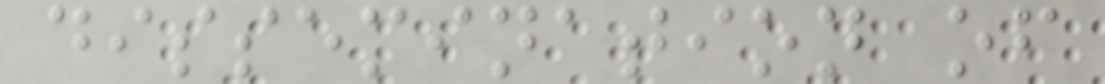dissemination of
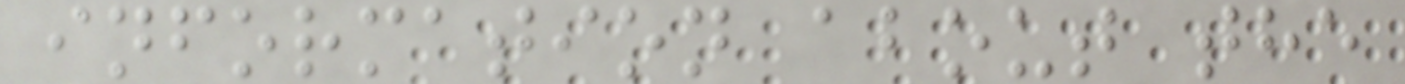information about the
